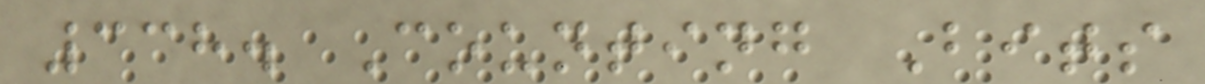338. Counting Bits
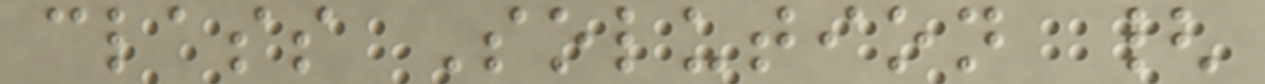class Solution {
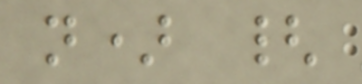n) {
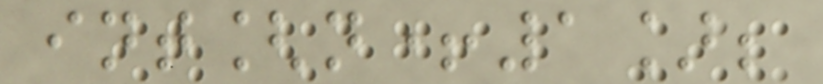int[n+1];
